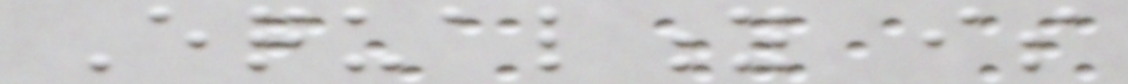Equality is
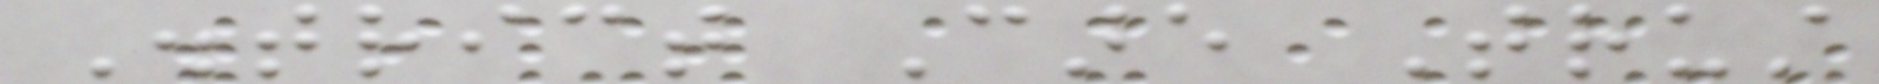District Care Trust
